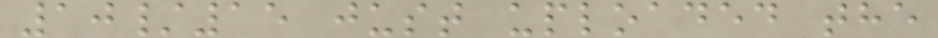10/15 just uploaded the
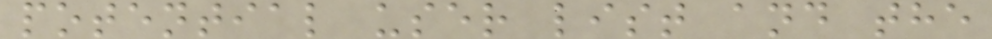potential user list and the
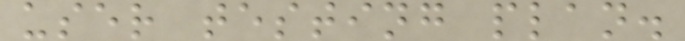user testing plan.
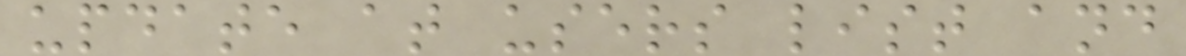update at users list and
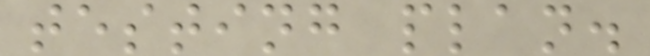testing plan.
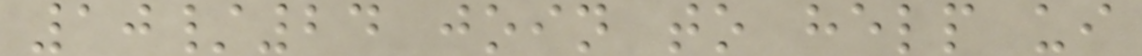10/24 join to help ui
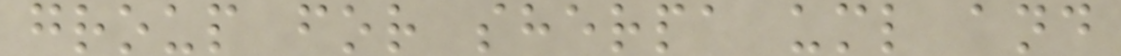group for sherpa uml and
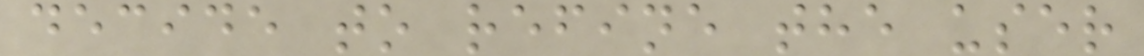decide to refine the user
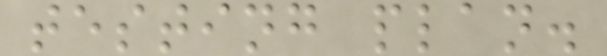testing plan.
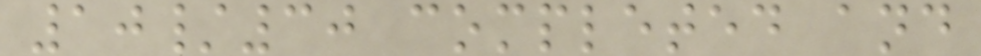10/30 completed and
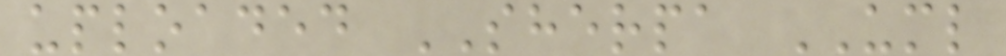uploaded SHERPA UML
